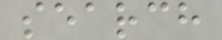search
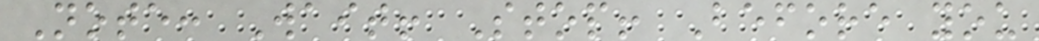Note: Wait! Stop! Before you
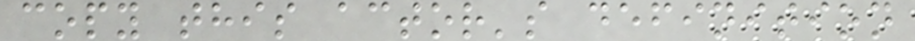copy this actor's definition
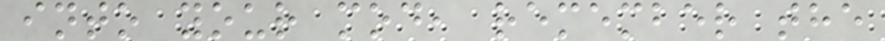into your mod, remember the
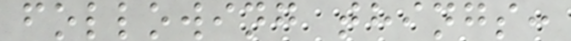following things:
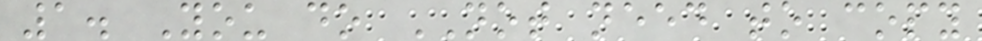1. You do NOT need to copy
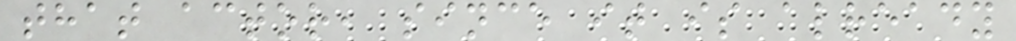that actor, since it is already
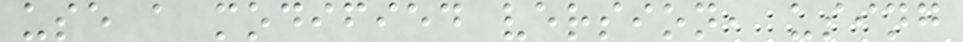use a modified version, using
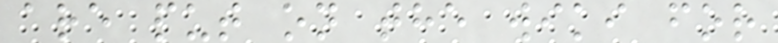are put on the wiki for
